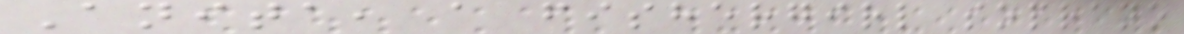Anita, a fishergirl soprano
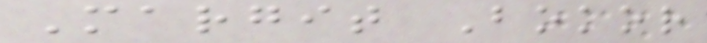Margit Bokor
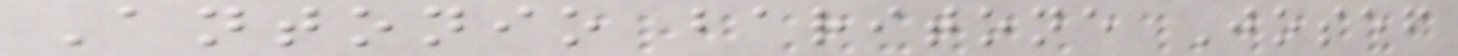Antonio baritone Josef
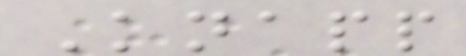Knapp
